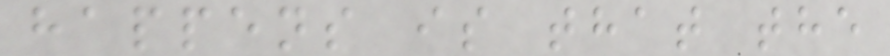happens is that the
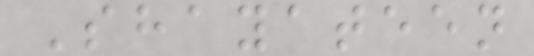Shayateen
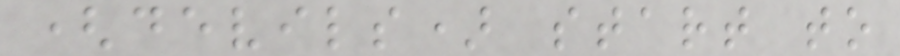(devils) start to
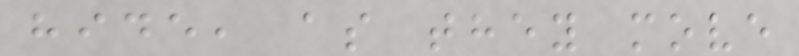hide, as they move
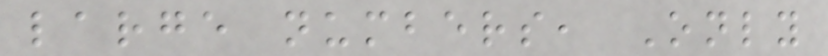large numbers, Only
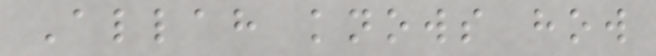Allah knows how
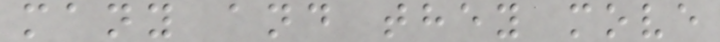many and they move
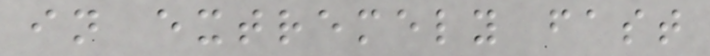in extremely fast
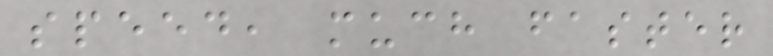speed, much faster
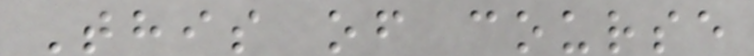This of course
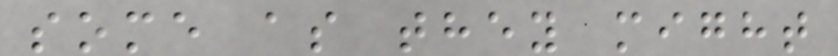some as they might
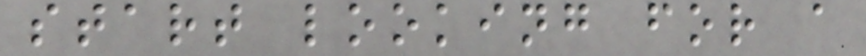start looking for a
